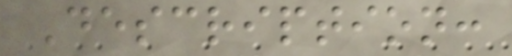Description:
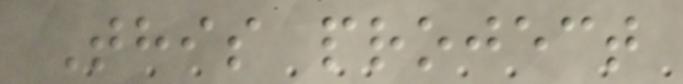This project
